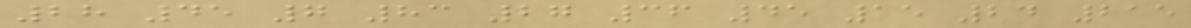28 45 7 83 27 36 45 15 24 215
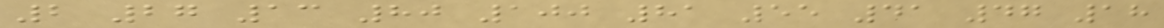2 27 13 80 100 81 55 41 47 18
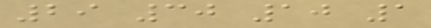29 30 10 1
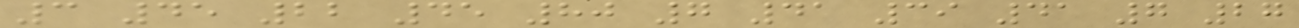3 45 22 45 80 7 41 39 41 7 27
